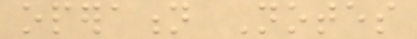operation Notes
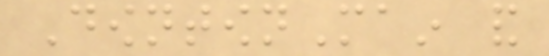DowntownMain and
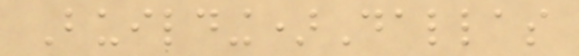Building)Dallas
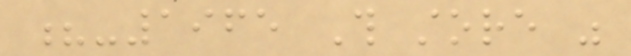?-1965 This store was
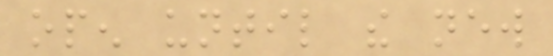open until the new
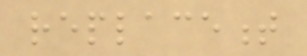replacement
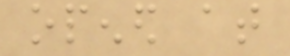opened at
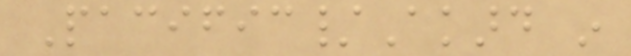Pacific/Akard in
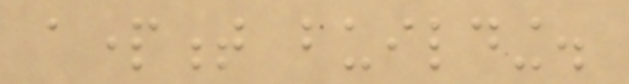apartment building.
